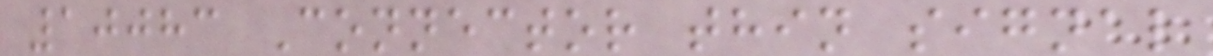10083 Connector thin signal
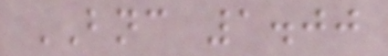BNC 1.00
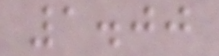1.00
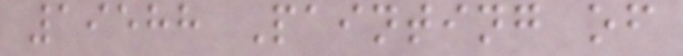19588 Painting of
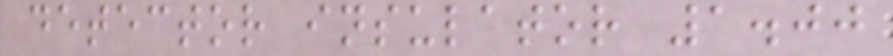detector insulator 1.00
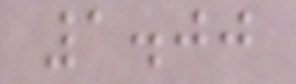1.00
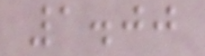1.00
